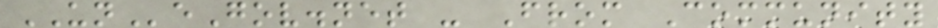UNeGov.net - From Community
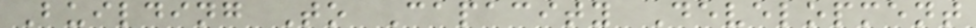Building To Capacity Development
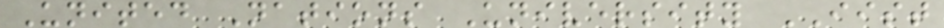United Nations University IIST
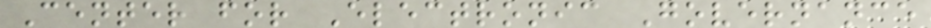Center for Electronic Governance
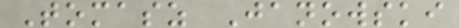Tomasz Janowski
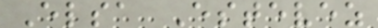Elsa Estevez
